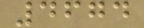4674
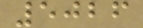5026
